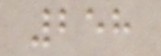258
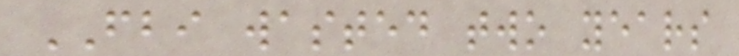FBI wasted two years
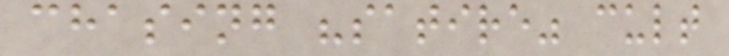chasing "satire" cult
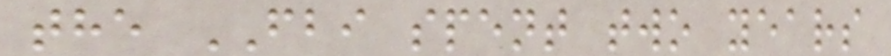the FBI spent two years
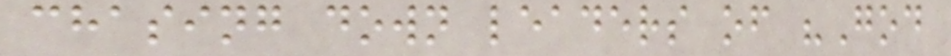chasing down leaders of "God
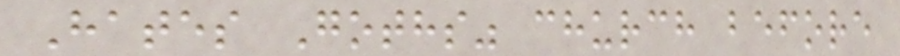Hates Goths" church before
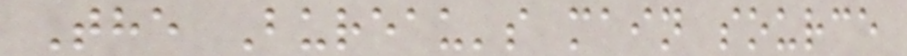The Bureau's main source
